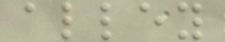alley
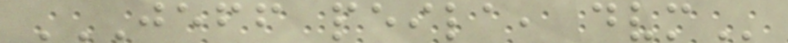JEFF PEILA, DVM
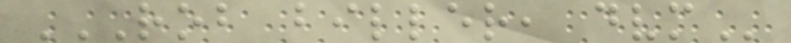ROB BILLER, DVM
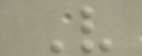V
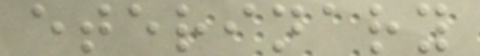eterinary
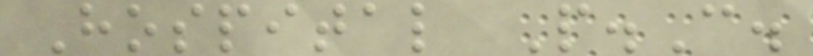Hospital P.C.
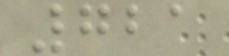721
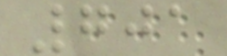701
